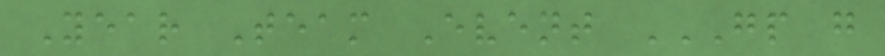Year Team Event GP G
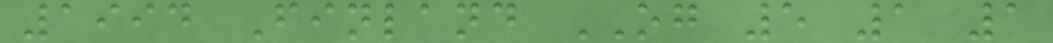1994 Finland OG 5 1 1
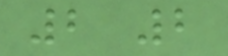2 2
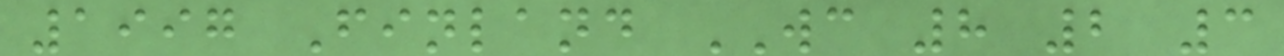1997 Finland WC 8 2 3
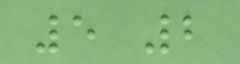5 2
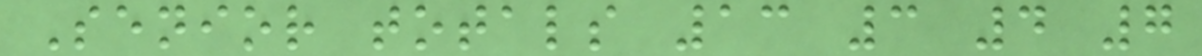Senior totals 13 3 4 7
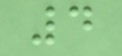4
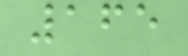165
